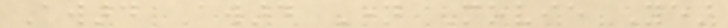Award Award Name Movie Year
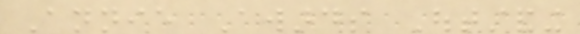Annie Awards Outstanding
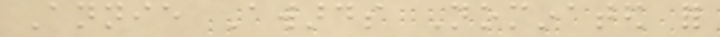Annie Awards Nominated for
